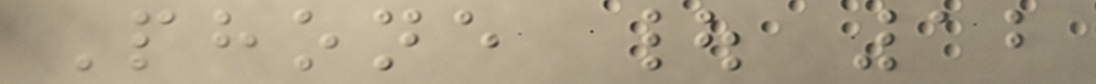Phone | 12
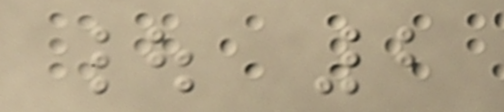| 2
